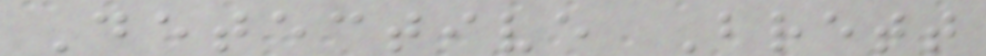Detective Brett
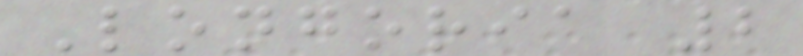Longoria 2
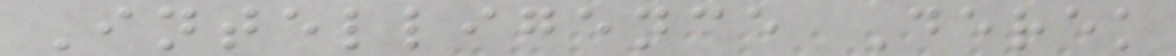Intelligence Derek
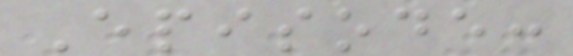Episode:
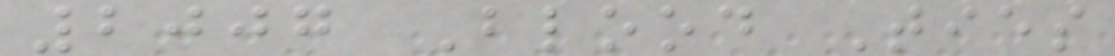2007 Blood Ties
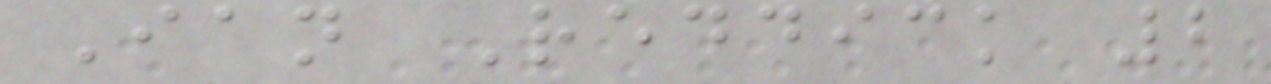Ian Reddick 2
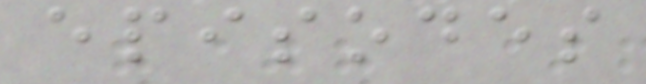episodes
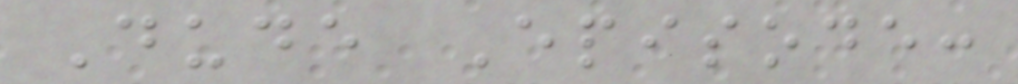Dude Episode:
